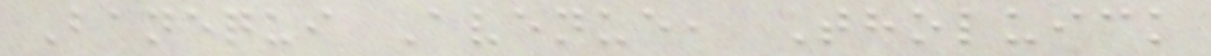Banequi Avenue, Tholuick
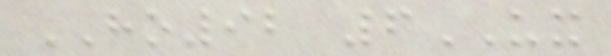HO92 6UX
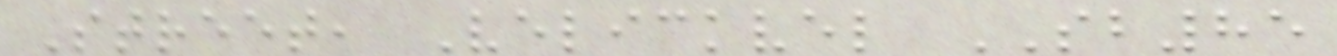Street, Velickvel SB85
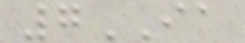7IA
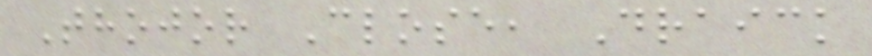Thojor Close, Draick
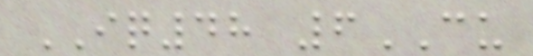IQ48 6CU
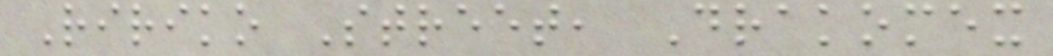Ririko Street, Drakomex
